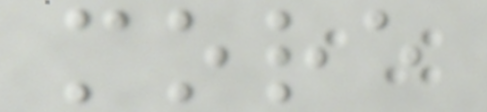more
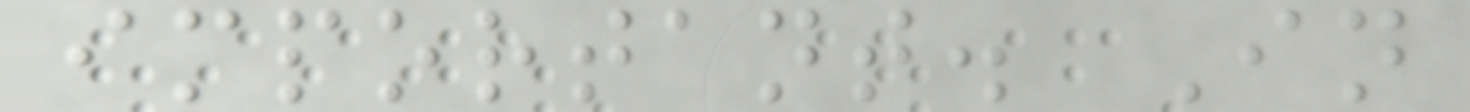important. In
